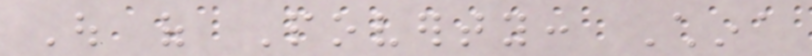Out of Poverty: China
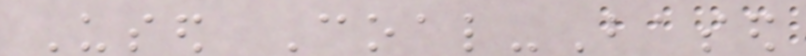Used Coal-Based
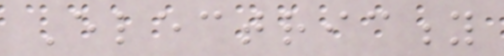Electricity
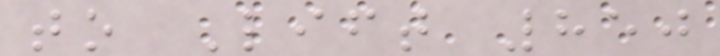to Lift 850
